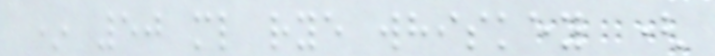* 50 ml rye whiskey (
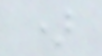)
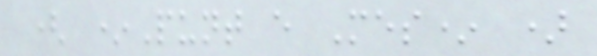( *Punt e Mes* )
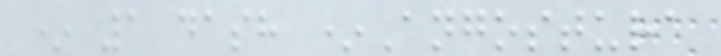* 1 dash *Angostura
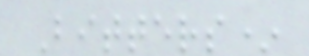Bitters*
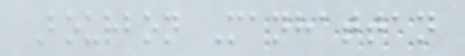Bourbon Manhattan
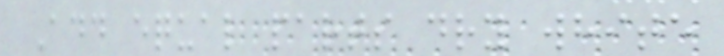Add equal parts dry white
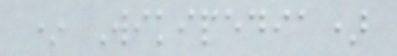* Wikipedia)
